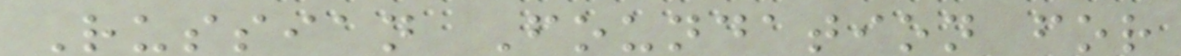Russian Foundation for
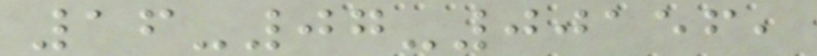16-07-00156,
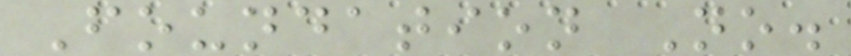Foundation No.
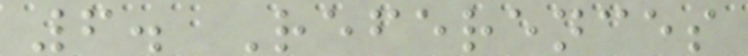6. References
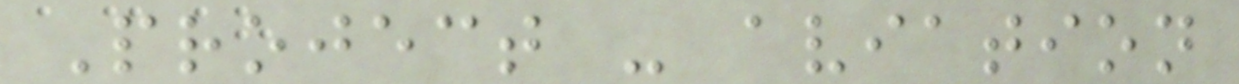Project - aviation
